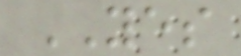YES
